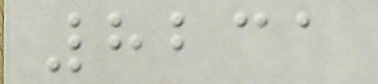8231
